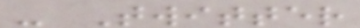- Twitter
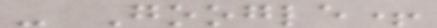- Google+
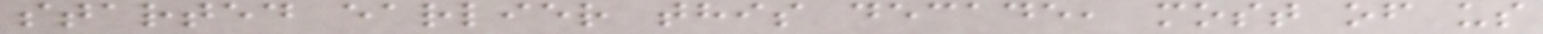started earlier this decade, most of us
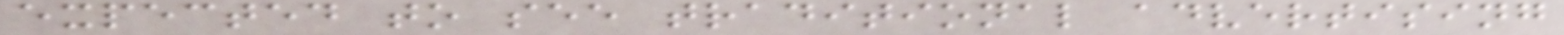expected to see traditional advertising
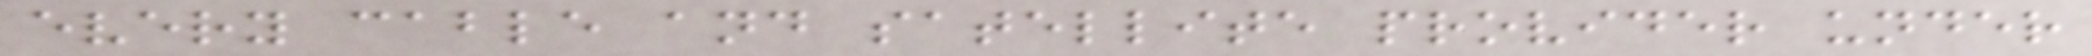every cable and satellite provider under
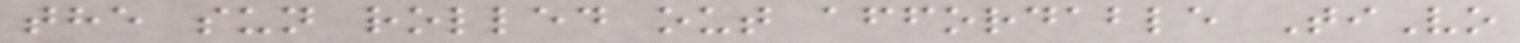the sun rolled out affordable TiVo
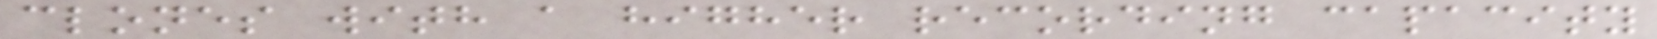clones with a higher recording capacity
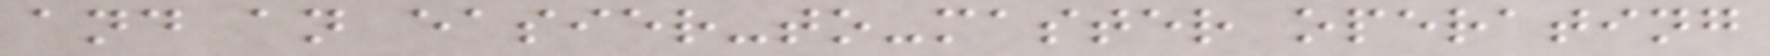and an easier-to-master operating
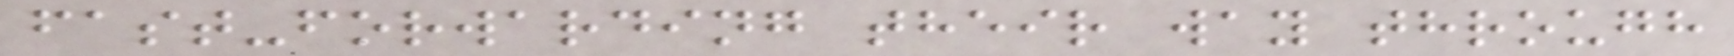fast-forwarding their way through
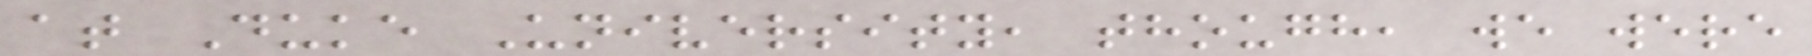at Duke University, though, we were
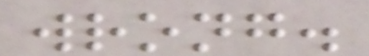wrong.
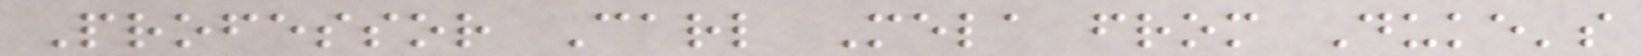Professor Carl Mela from Duke's
